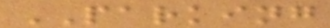PARKING
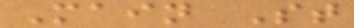Main St
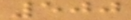500
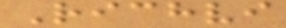Richvi
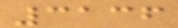3136
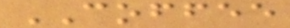COFFEE
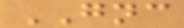GNC
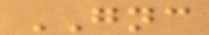GNC
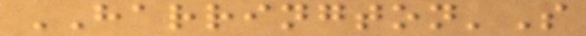HARRINGTON'S
